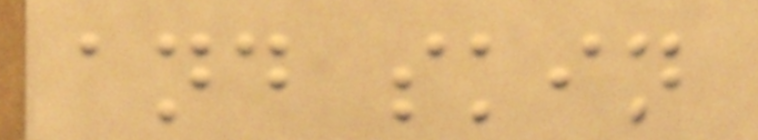and skin
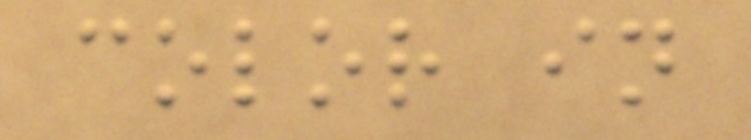color in
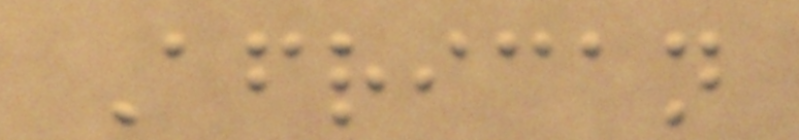African
